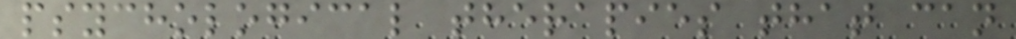psychological therapies that can
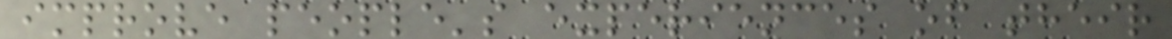improve people's experiences of their
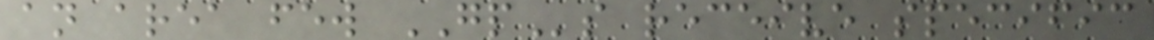an area few GPs receive specific
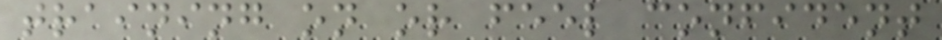training on or feel confident
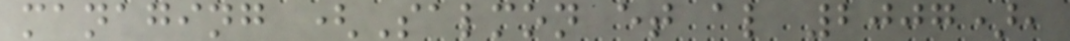managing (Salmon et al 2007),
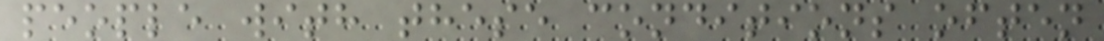people with these conditions often
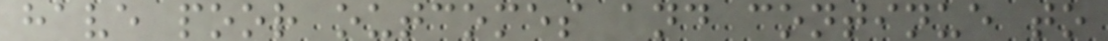have poor outcomes and continue to
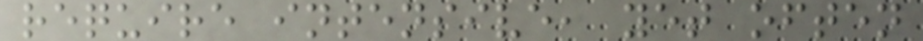require intensive, yet often
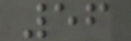56
